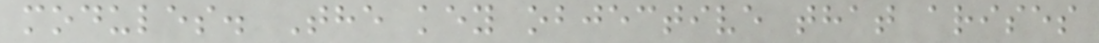modules. The key objective that arises
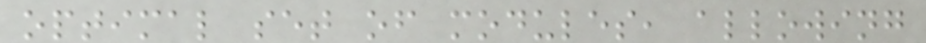optimal set of modules, allowing
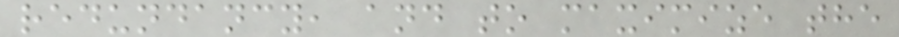redundancy, and to maximize the
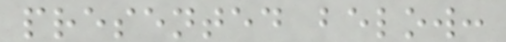presented below:
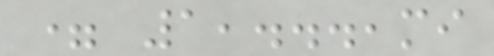= 1,...,mi
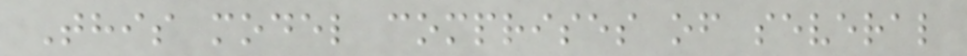This model comprises of several
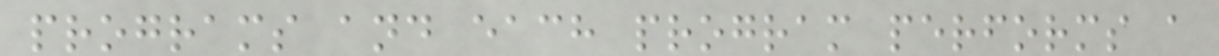programs and each program performs a
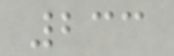233
